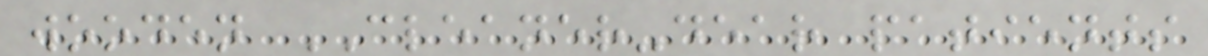wooden CLEANER-dear patients
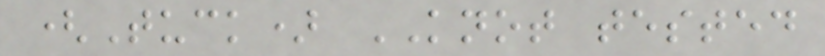(Tuck) KNOT tested
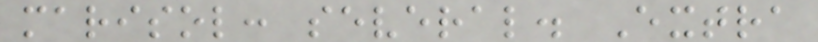marisol: several. Extra
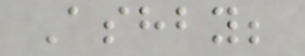Ashby;
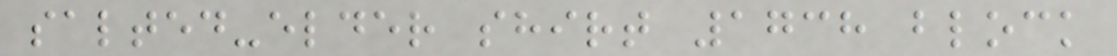salted-elder shirt 1738 block
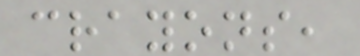crayons,
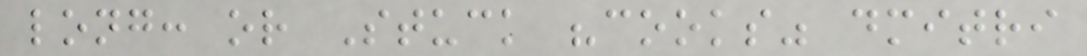long: or Stuck "cooks" dmitri
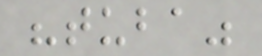"tuba"
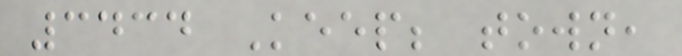3434 Keep; town,
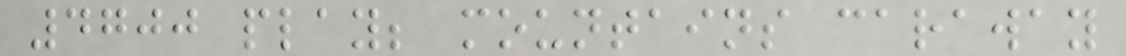4700 play; mountains caraway
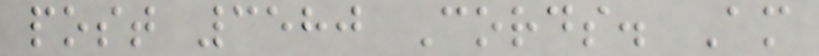post 3580 Cords. Am
